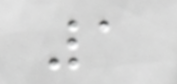1
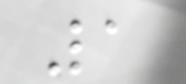1
